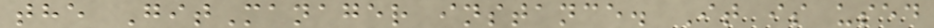the GitManager instance. It is used
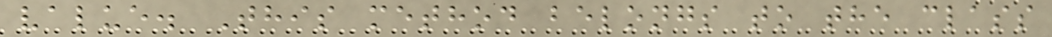value. This method belongs to the class
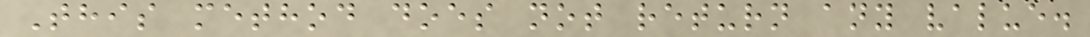This method does not return any value.
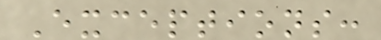Exceptions:
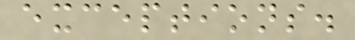exceptions.
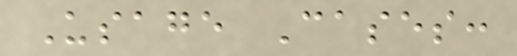Usage Cases:
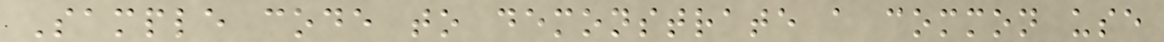Sample code to demonstrate a common use
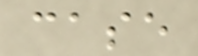case
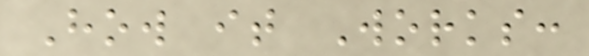How it Works:
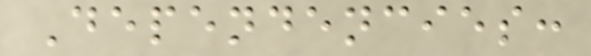Dependencies:
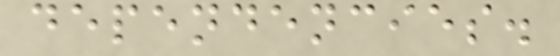dependencies.
